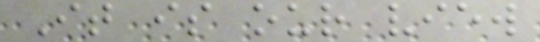It is our view
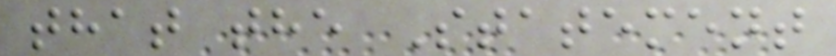that the Statement
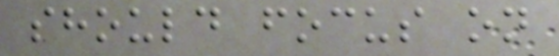should focus on
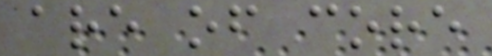are of core
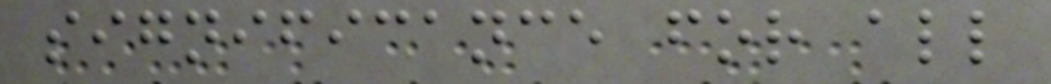significance for all
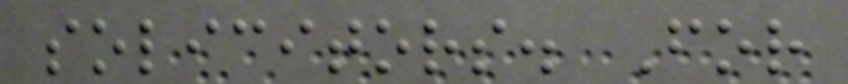solicitors. For
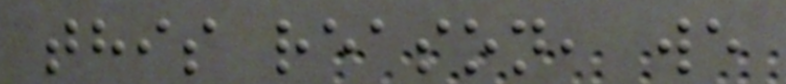this reason, we
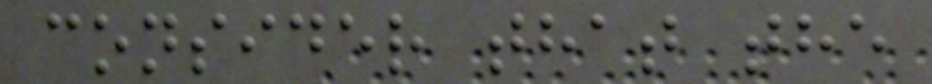consider that the
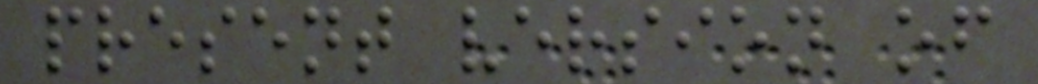present version of
